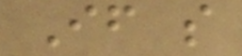If so
